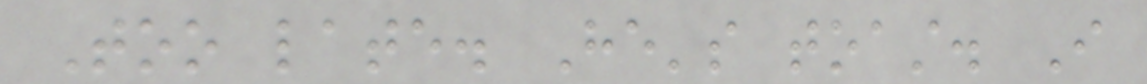Too late. He's toast. I
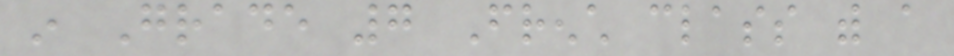in Grade 7 French class with a
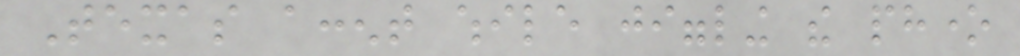Texas accent while jiggling the phone
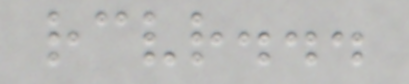receiver...
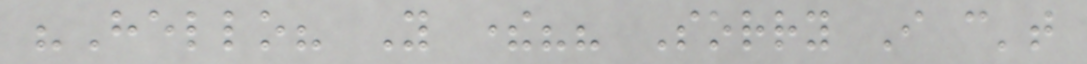"Hello? You there?? Sorry I can't
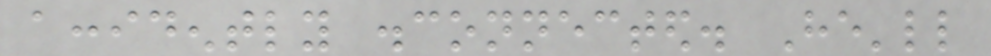accidently disconnected. He'll
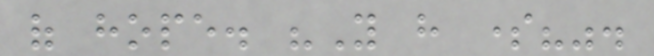of hope. "You have some?".
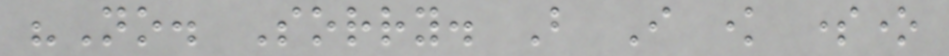"No. Sorry. But I know someone
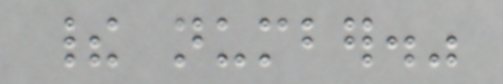their number."
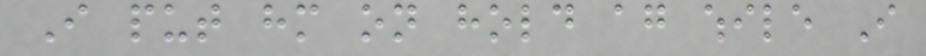I put him on hold again while I
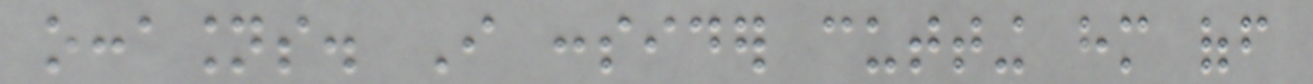occasions. I consider cutting him off
